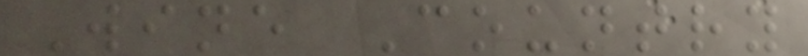Wine Country
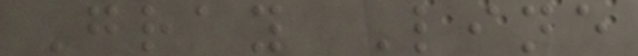Gray Line
